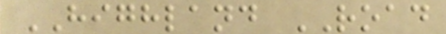HIGHLAND ROAD
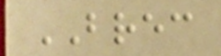BREC
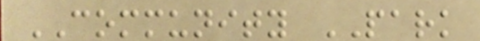COMMUNITY PARK
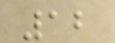12
